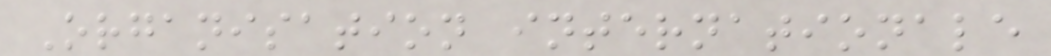Organisation internationale
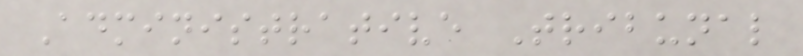Administrative Tribunal
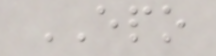EPO
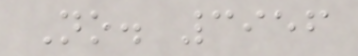No. 3956
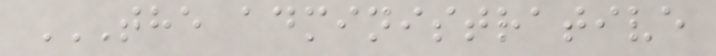THE ADMINISTRATIVE
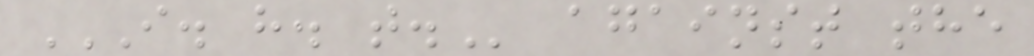I. H. T. against the
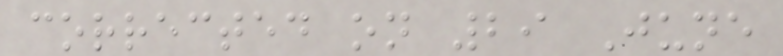corrected on 29 June
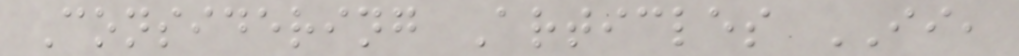Considering Articles II,
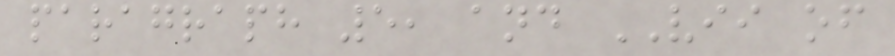paragraph 5, and VII of
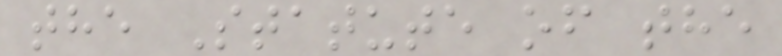the Statute of the
